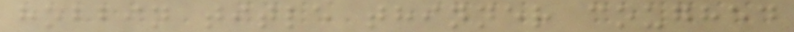hobbin title thinner coughed
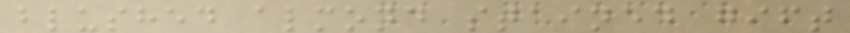blushed almond stained gift
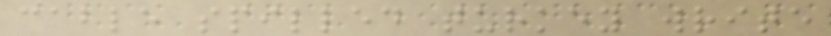cable spilled turkey write
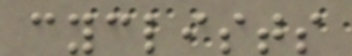cyclists
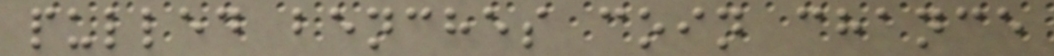pulled benches coin chance
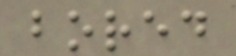bored
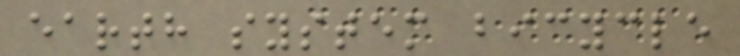earth system bicycle
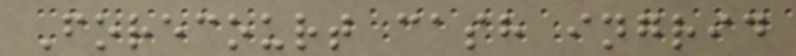Forecourt cash ingrid
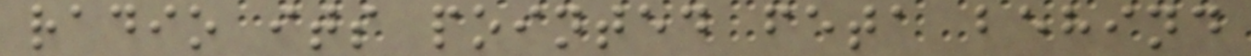radio its pointed feta behind
